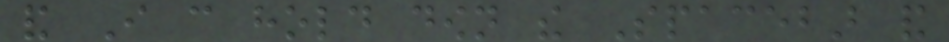and I can hold down the Spacebar and
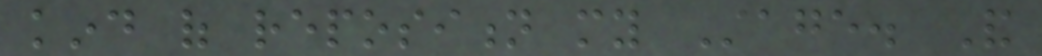kind of reposition my Stage. And
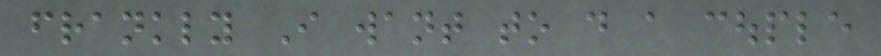frankly I want to do a couple
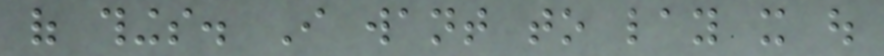of things. I want to lay it out
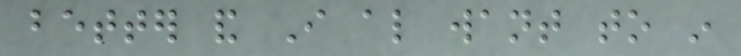better and I also want to in
